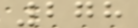278
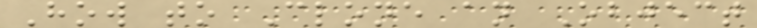How to Clone an Object
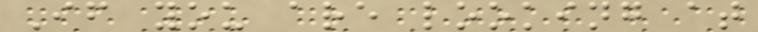If you are looking at
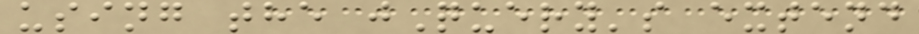using the jQuery's extend
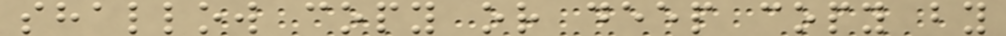shallow copy or deep copy by
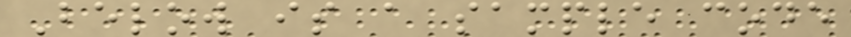Below is a sample code
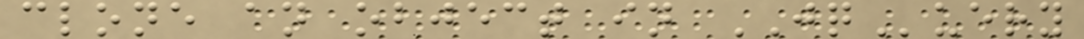clone an object in JQuery
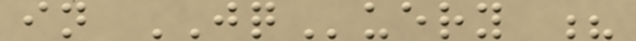in JQuery ?
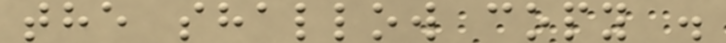the shallow copy .
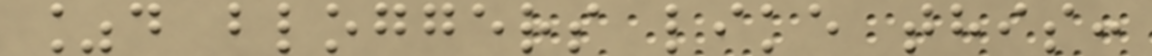%d bloggers like this:
